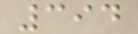394
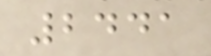2441
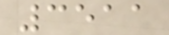3511
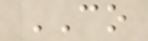CO
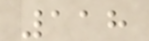118
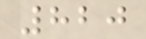820
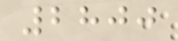2800
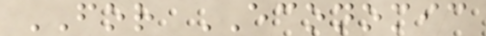FOR ECONOMIC
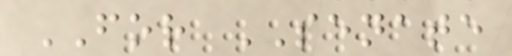FOR SENATE
